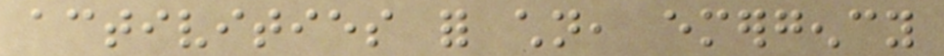activities for children, emergency
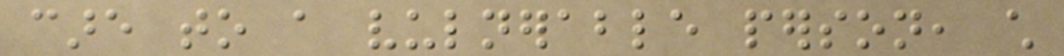care to a vulnerable person, child
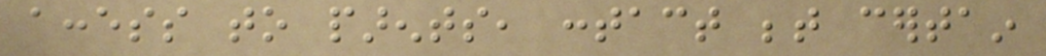access to parents, contact between certain
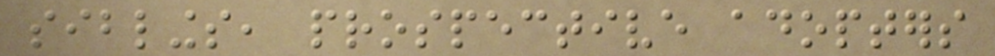siblings, prospective adopters
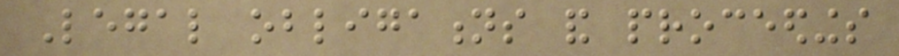Legal obligations and proceedings
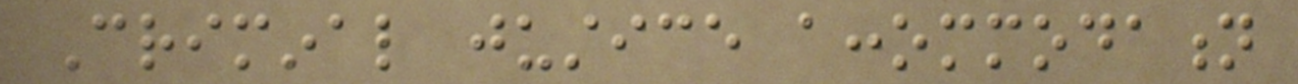Criminal justice accommodation
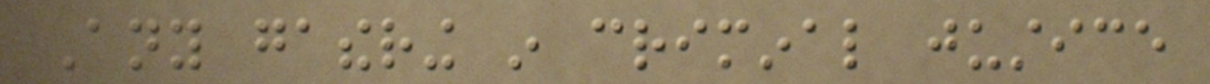Any gathering in criminal justice
